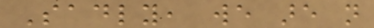Sadly, we are not
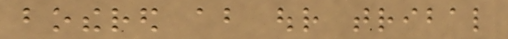bothered about our tribal
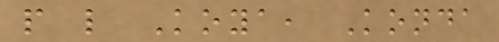people like Koya, Konda
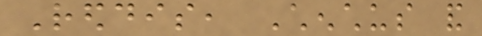Reddis, Chenchus and
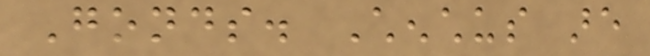Gonds. Chenchus are
